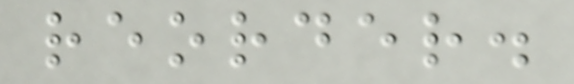reorder.
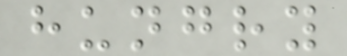hungry
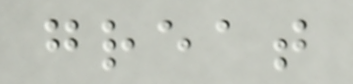great
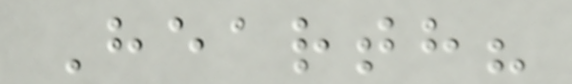Hearth?
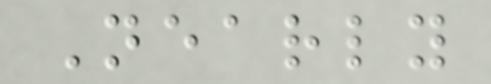Nearly
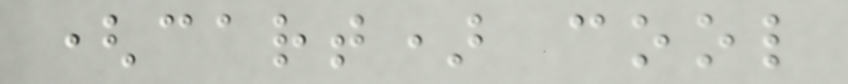(cart) cool
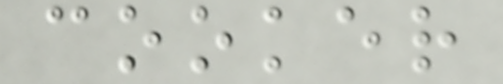cooker
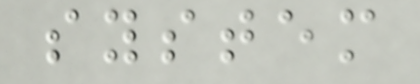system
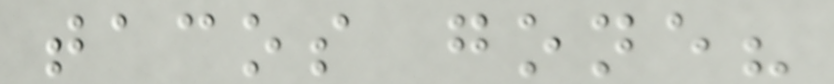tacos gone?
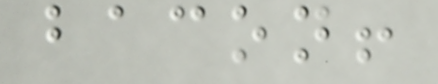bacon!
